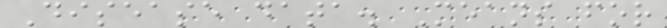Disease data. Means for
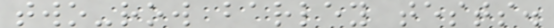two-row barley tests.
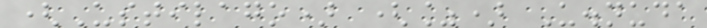(Ustilago) (%) U.nuda
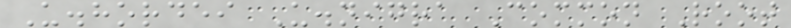U.hordei U.nigra Common Root
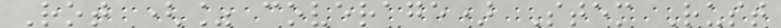Rot (% coverage) Stem Rust
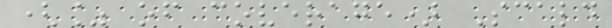(% of coverage) Scald
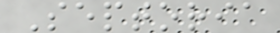Septoria
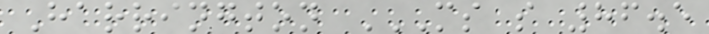Harrington MS S 86.5
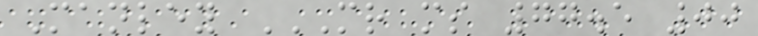Manley MR MS 77.5 00
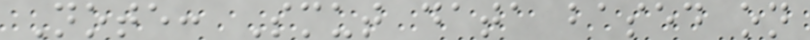Note: Smut data based on
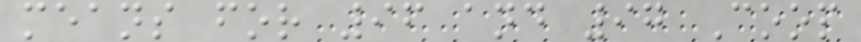means for 96 and 97 Coop
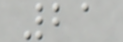21
